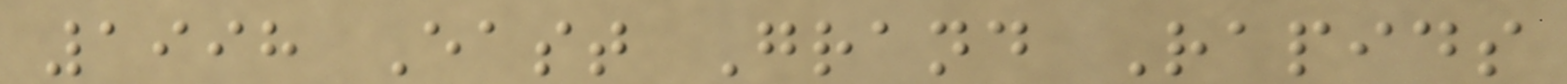1998 East Grand Rapids
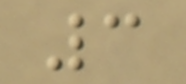3
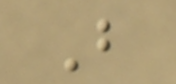B
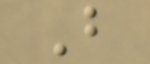B
